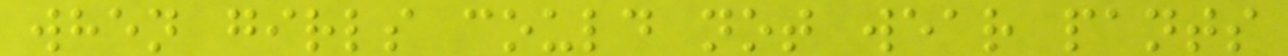when girls could not wear pants
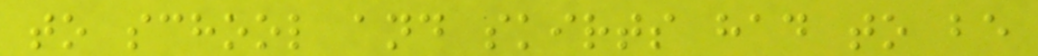to school and skirts had to be
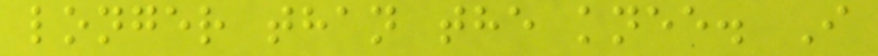longer than the knee. I
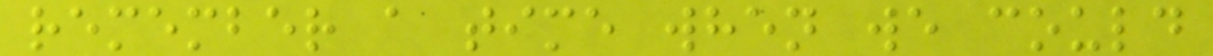remember a time when we could
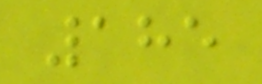185
